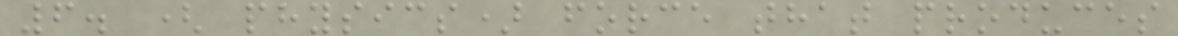6. ( physics) force that produces
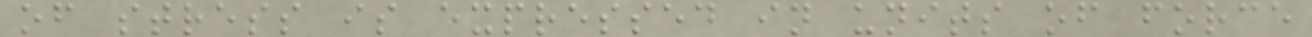of stress is expressed in units of force
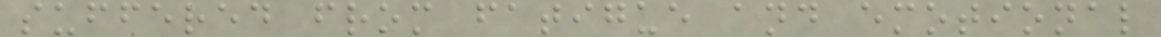suffered from fatigue and emotional
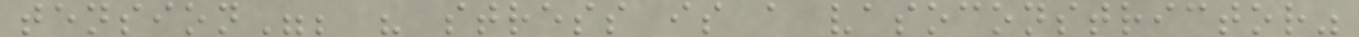tension"; " stress is a vasoconstrictor"
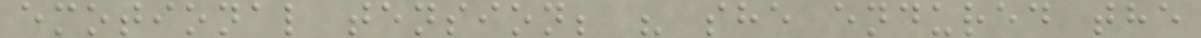emotional tension; " she endured the
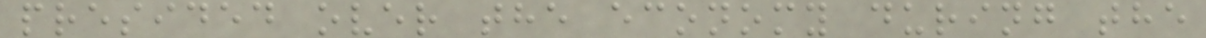presided over the economy during the
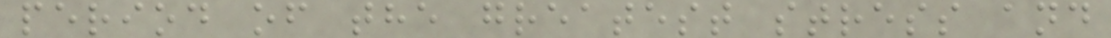period of the greatest stress and
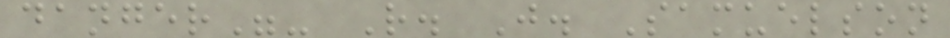danger"- R. J. Samuelson
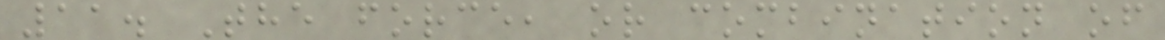11. The force, or combination of
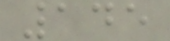145
